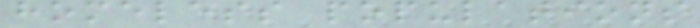homeless populations
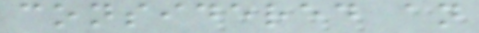considered an
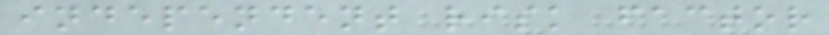independent risk factor
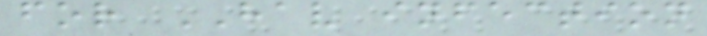for HAV infection
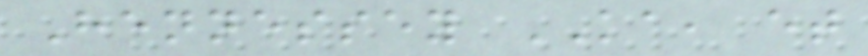Hennessey KA, et
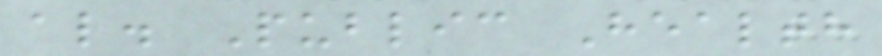al. Public Health
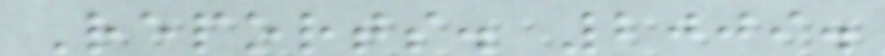Reports. 2009.
